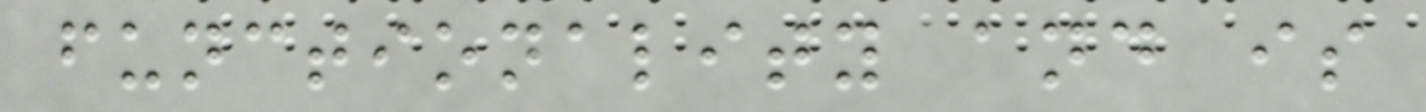functionality and is
